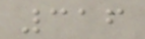316
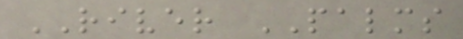RIVER PALMS
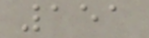151
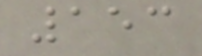153
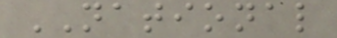NATIONAL
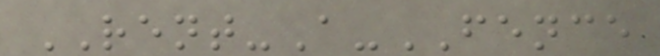RENT-A-FENCE
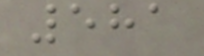581
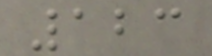123
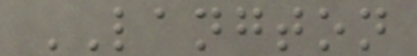LANGTON
